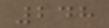248
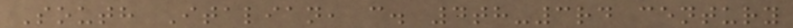South Italian, c. 4th-3rd century
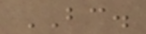BC.
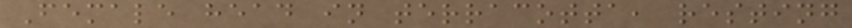Female head in terracotta, resting
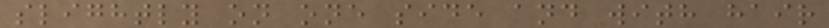slightly on one side and with hair
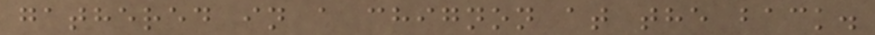gathered in a chignon at the back.
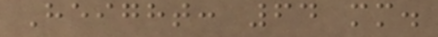Height: 64 mm.
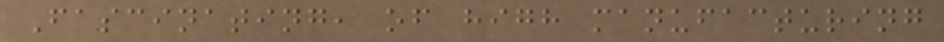Fascinating, of high manufacturing
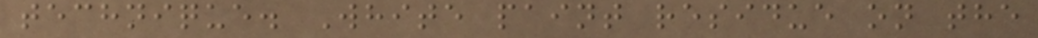technique. White paint residue on the
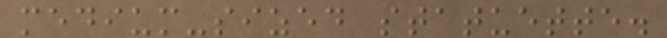medium-sized statuette.
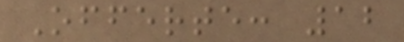Offerte: 12
